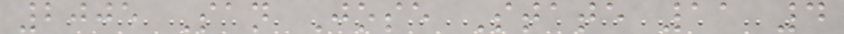2005 San Jose State 11 4
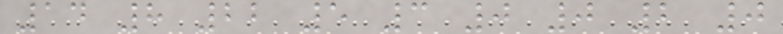14 8 22 5 3 0 0 2 0
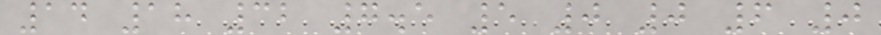14 18 32 7.5 5 0 0 6 0
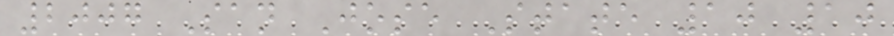2007 San Jose State 10 10
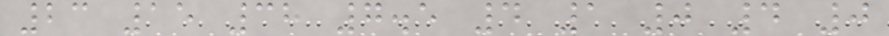23 15 38 7.5 4 1 0 4 0
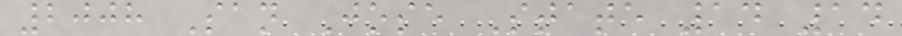2008 San Jose State 14 14
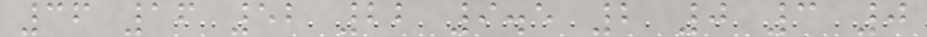36 16 52 22 9.5 2 0 3 0
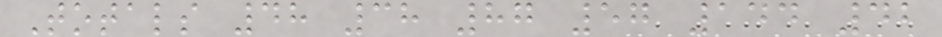Totals 48 38 87 57 144 42
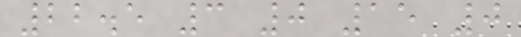22.5 3 0 15 0
